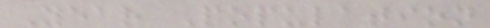Year Population
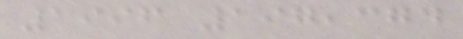1996 197,374
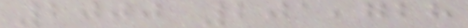2000 201,728
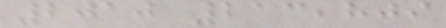2010 213,809
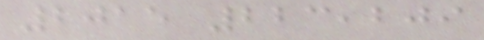2015 223,209
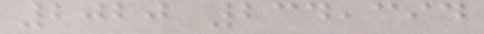2020 234,394
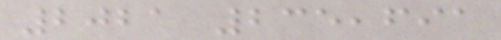2021 235,691
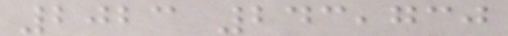2023 243,730
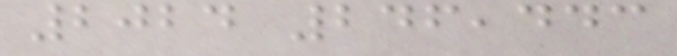2024 246,443
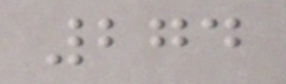274
